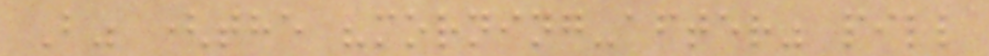B" (the "morning-after" pill
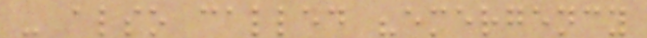- also called "emergency
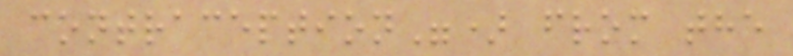contraception") from the
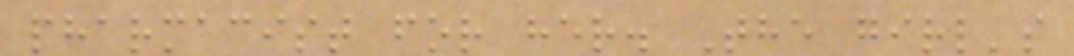pharmacist for her. The girl's
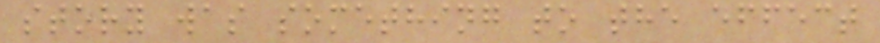story was something to the effect
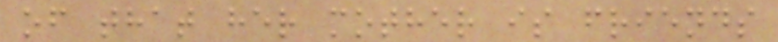of that her mother is friends
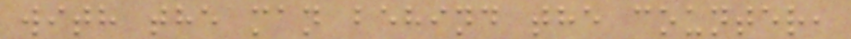with the man behind the counter,
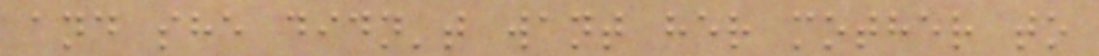and she didn't want her mother to
